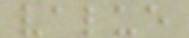value
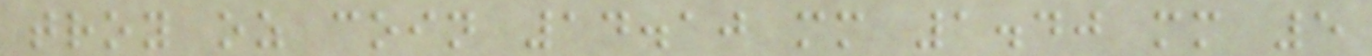troy oz coin 14.10 mm 1.40 mm 5
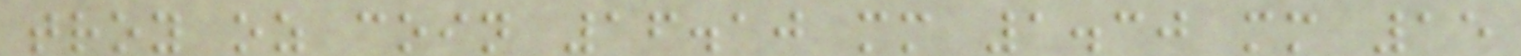troy oz coin 16.10 mm 1.30 mm 15
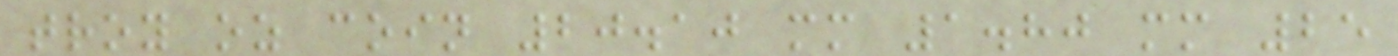troy oz coin 20.10 mm 1.80 mm 25
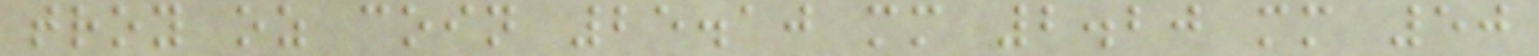troy oz coin 25.10 mm 2.20 mm 50
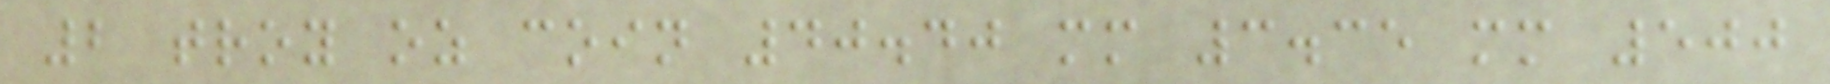2 troy oz coin 40.40 mm 3.35 mm 500
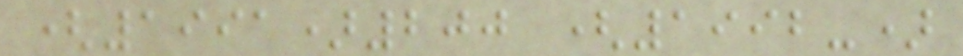(1991)200 (1992-)
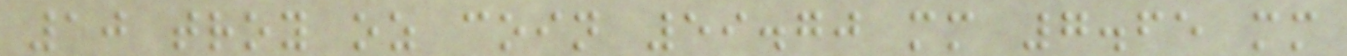10 troy oz coin 59.70 mm 7.65 mm
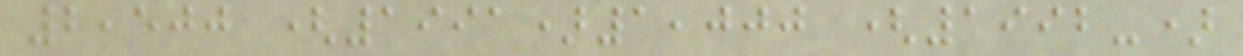2,500 (1991)1,000 (1992-)
